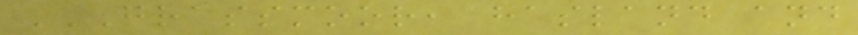GRASSMOOR, HASLAND AND
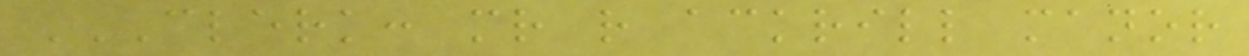CLERK: MR R ACKRILL MANOR
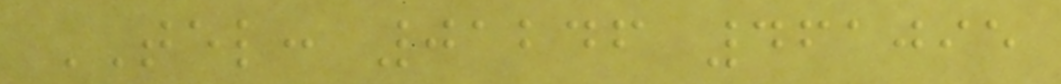TEL: 01246 461095
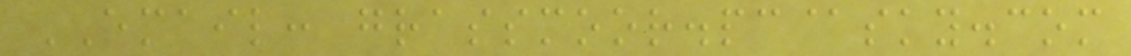EMAIL: grassmoor.pc@sky.com
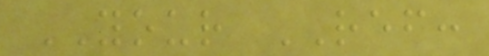YOUR REF:
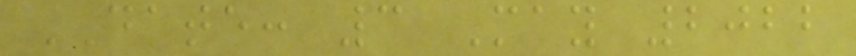DATE: 3 May 2022
